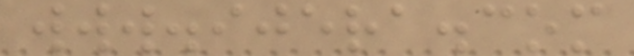www.ijera.com
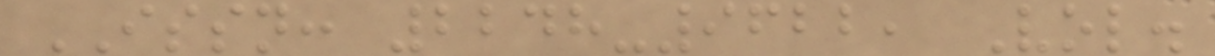ISSN: 2248-9622, Vol.
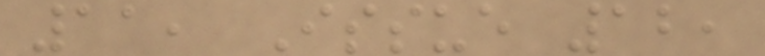11, Issue 12,
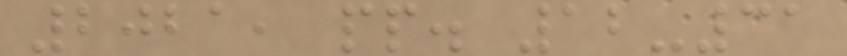2021, pp. 12-31
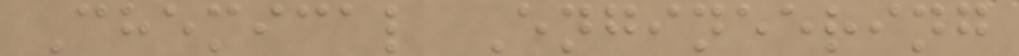Chemical Engineering
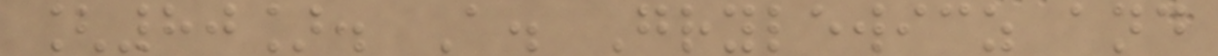[80]. A. Grylewicz and
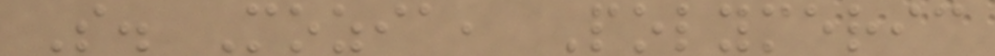S. Mozia, Polymeric
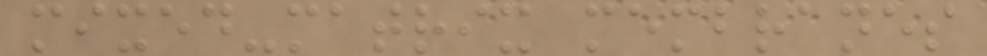mixed-matrix membranes
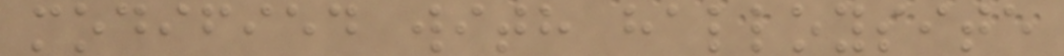modified with halloysite
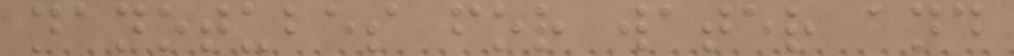nanotubes for water and
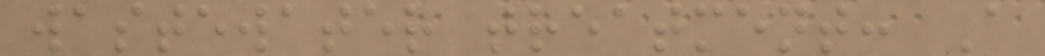wastewater treatment: A
